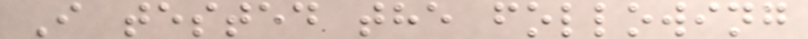I tested the following
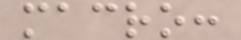macro:
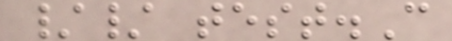// test.C
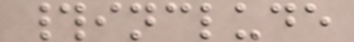#include
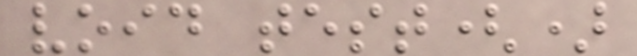void test()
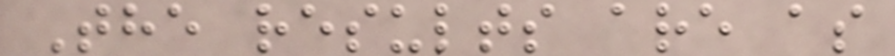The results are as
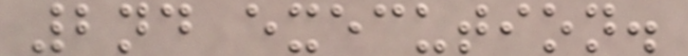2nd execution.
